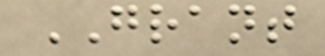GRANT
